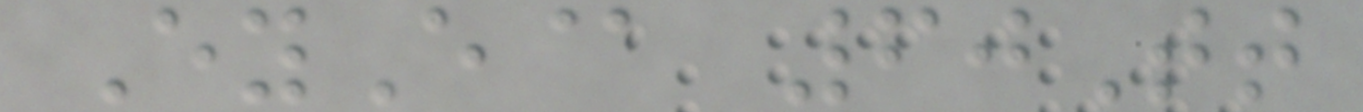EyE@ 60Tt
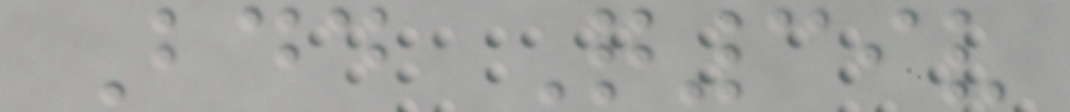Bdd Q39v
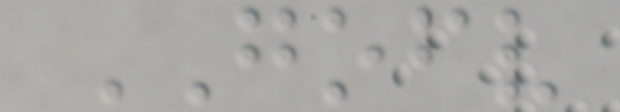GOFV
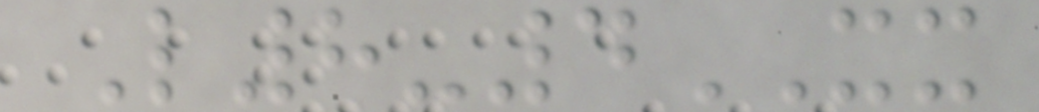L8-4XX
